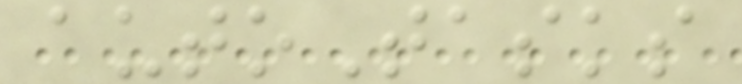autoTasks
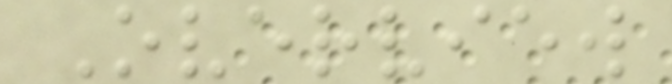Overview
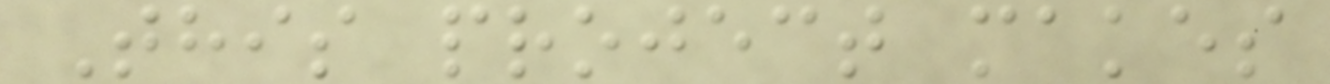This project makes
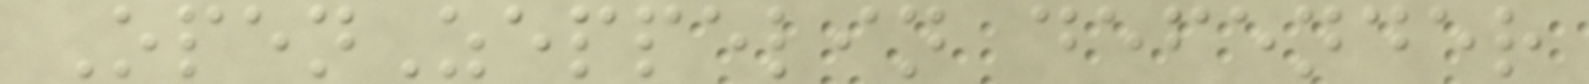OpenZeppelin defender
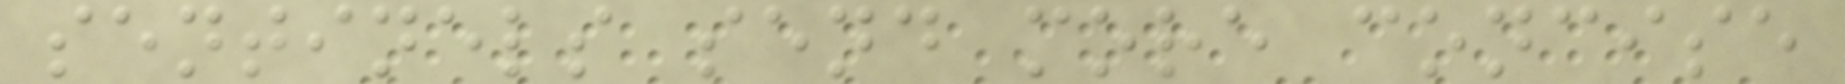sentinels send more concise
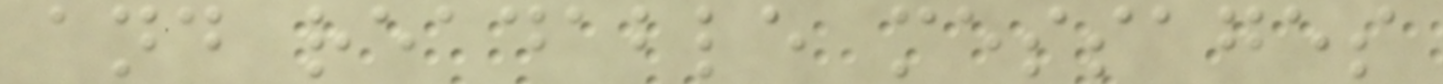and readable messages
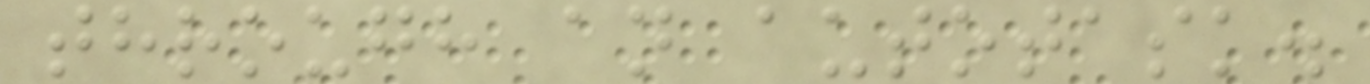through an autotask.
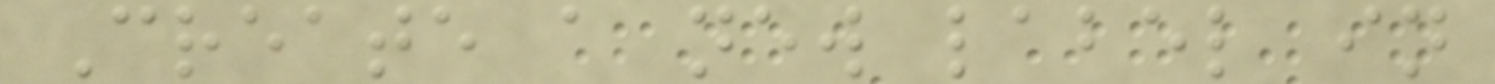Create a new label in
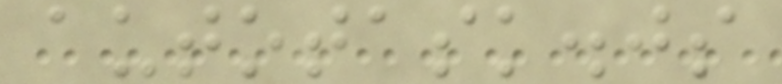autotask.js
